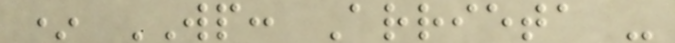* WP: Arrieta -
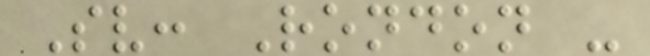Sv: Rondon -
